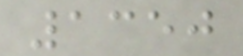1350
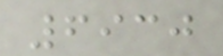6930
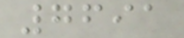7691
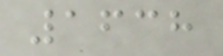1638
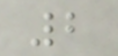2
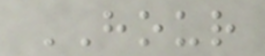HOUR
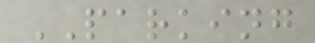PARKING
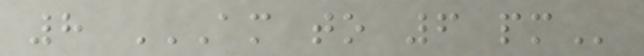8 AM TO 6 PM
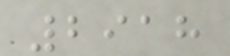2918
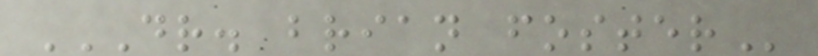DR. BRIAN FOSTER
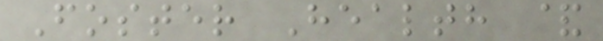Foster Health &
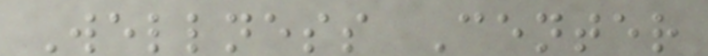Wellness Center
